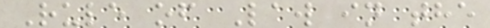Rule of Law in the
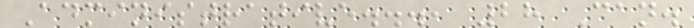Administrative..., 28 Can.
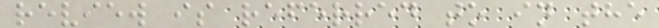review is referred to in the
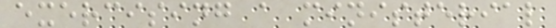exercising a ministerial
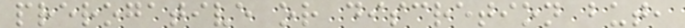prerogative or discretion but,
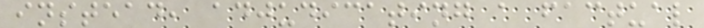instead, adjudicating a factual
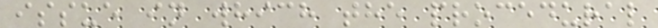issue in which the procedural
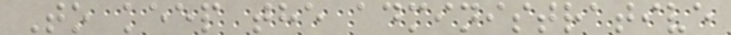To keep the administrative
